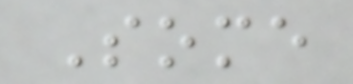Some
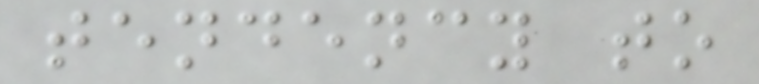tendency to
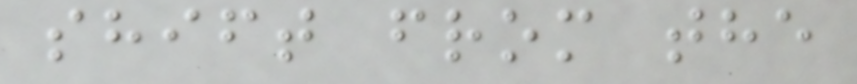shift from the
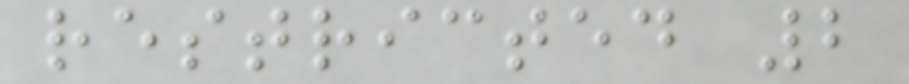restricted 2
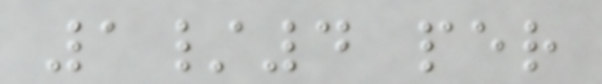1/4 per
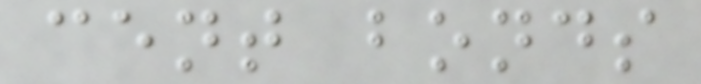cent bonds
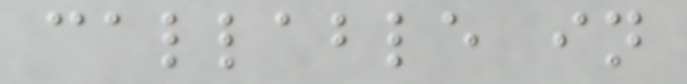callable in
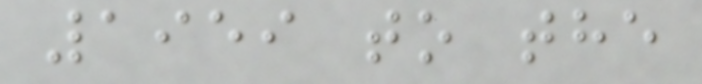1959 to the
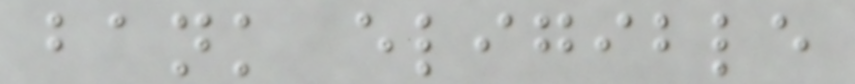bank eligible
